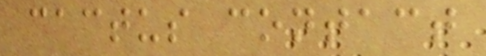cactus contact
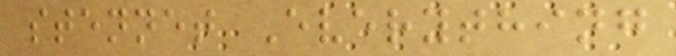stennet Everything
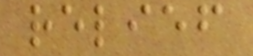relief
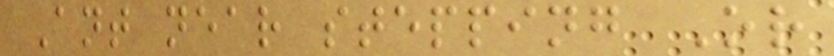Ant near stepping Or
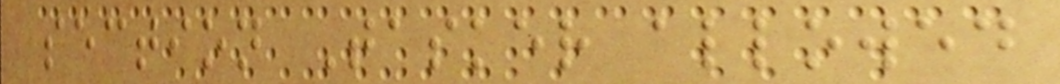section Tasker allowed
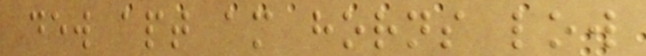dew apt am horns low
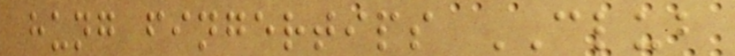hung fingertips CLUB
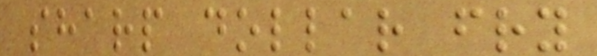sharp dollar fry
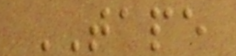TAPE
